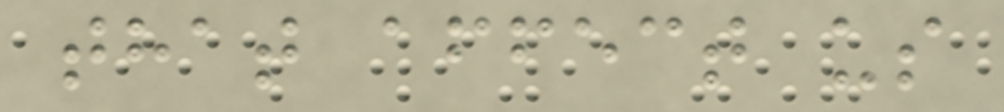that affect us
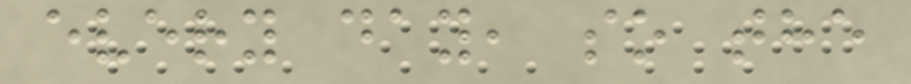every day, so the
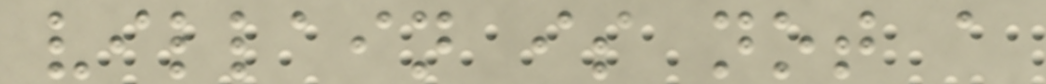villain is not a
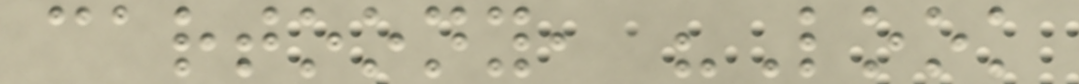cartoony, "Look
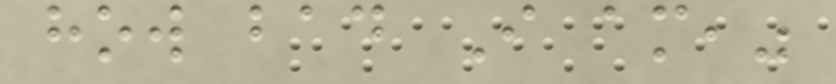how bad I am,"
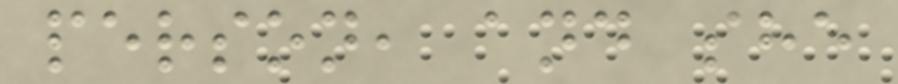person, and she
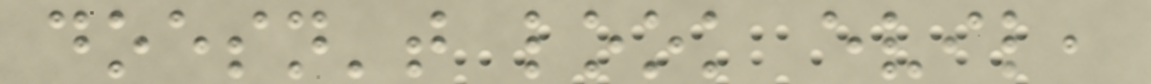doesn't look evil,
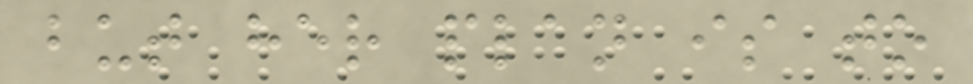but her plan is to
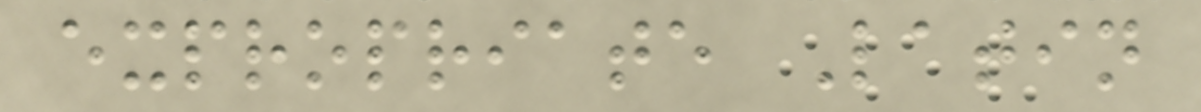expropriate Latin
